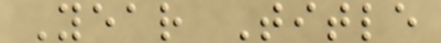Year Title
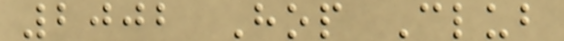2002 Hop Club
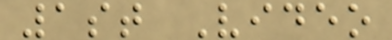1st Video
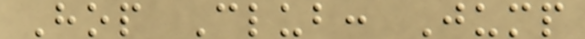Hop Club: Jump
